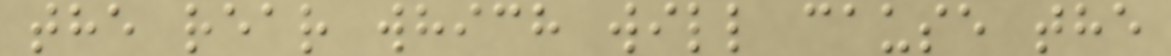the rear which will cause the
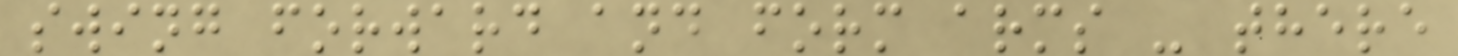swing forward and form arms - there
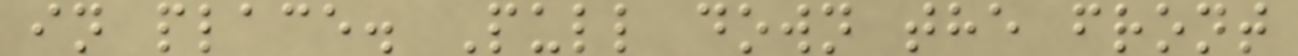in place. Pull down the front
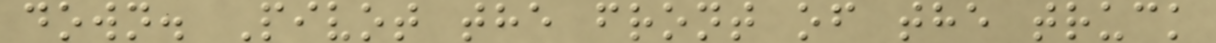down. Pivot the front of the truck
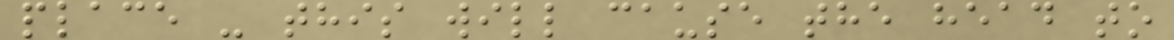place - this will cause the head to
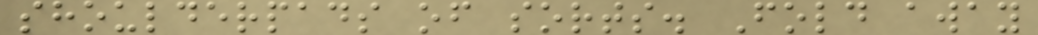shoulderpads of sorts. Fold away
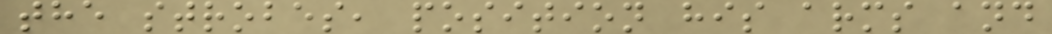the strobes, position his arms and
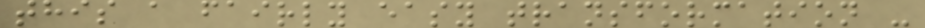this a fairly easy transformation -
